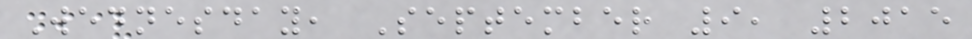Wednesday, September 9, 2015
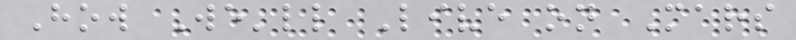How We'll Live on Mars
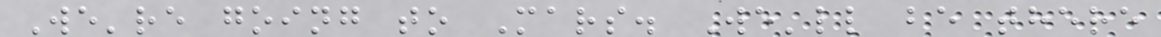We're going to Mars. We'll be there
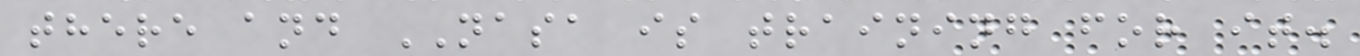there and NASA is training for it.
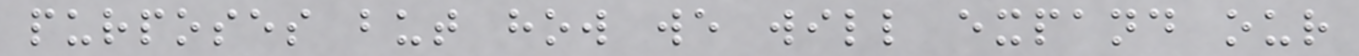purposes but how we will expand our
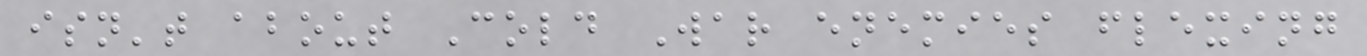isn't about Cold War enemies flexing
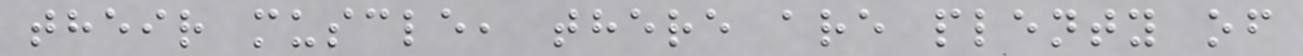their muscle, there are plenty of
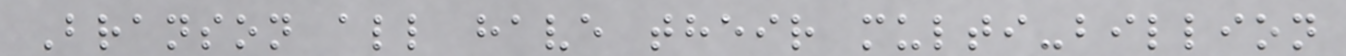Branson all have their multi-billion
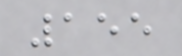155
